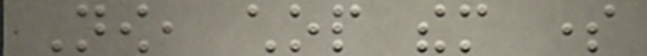Now, chop them some
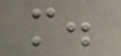more.
